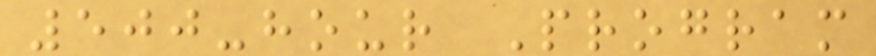500-hour Program
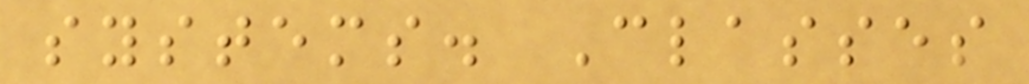systems. Classes
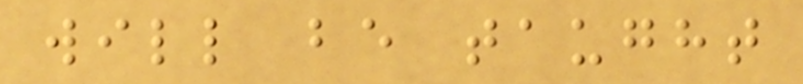will be taught
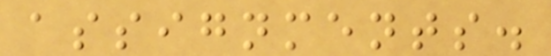assignments.
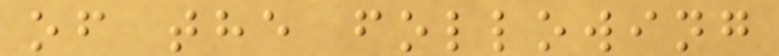of the following
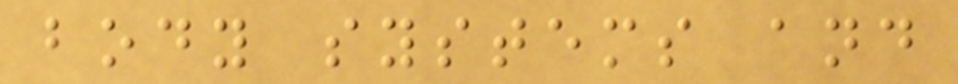body systems and
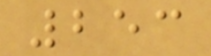253
